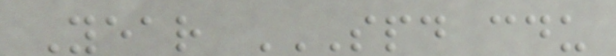Year SPD CDU
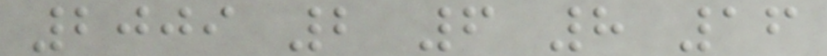2009 2 6 8 16
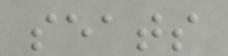seats
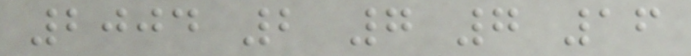2004 2 7 7 16
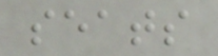seats
